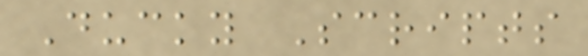Ducky Scripts
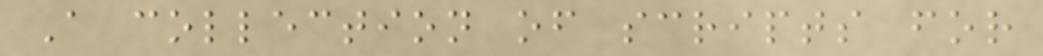A collection of scripts for
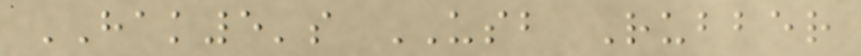HAK5's USB Rubber
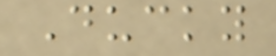Ducky
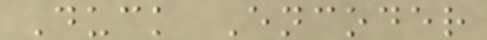Duck Encoder
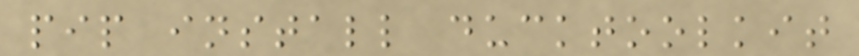pip install ducktoolkit
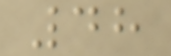48
